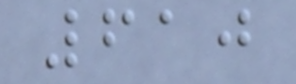610
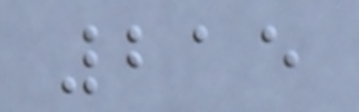215
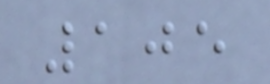105
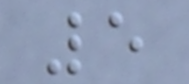5
